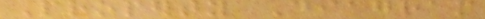Property Diagram
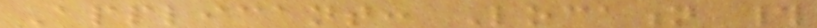Applicant: Location #
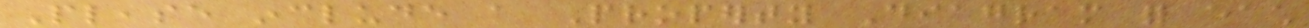Please include a Property Diagram for each
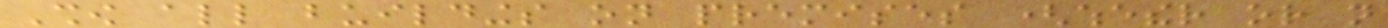Show all buildings on premises (whether or not
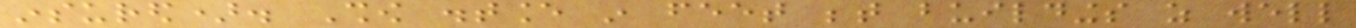insured). Show distance in feet between buildings as well
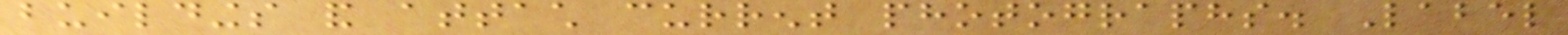buildings and attach current photographs. Label
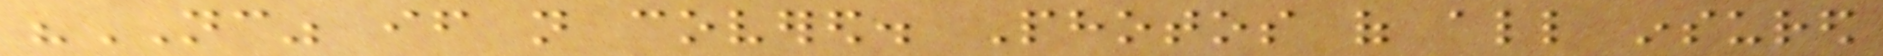"NC" if not covered. Photos of all insured
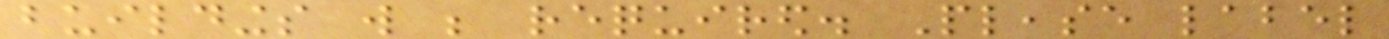buildings will be required. Please label
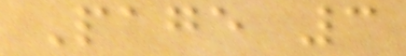Page 3
